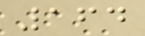164
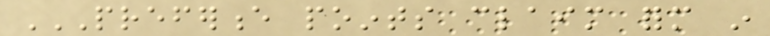PREFERENCE POINTS CLAIM FORM IN
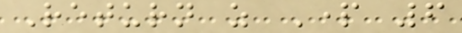Return as Part 6
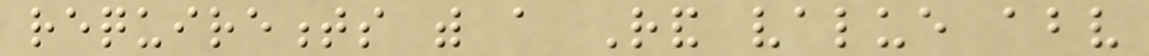requirements with a Rand value above
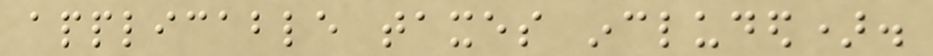applicable taxes included).
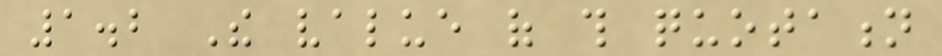1.2 The value of this quotation
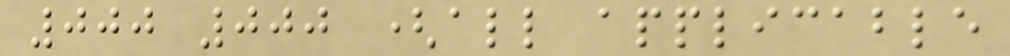000 000 (all applicable
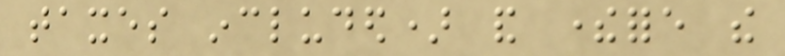taxes included) and therefore the
